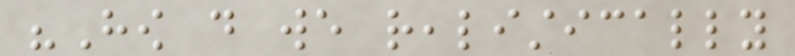"How do we realistically
